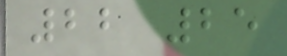22 25
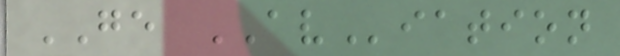GE AViation
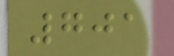701
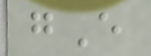gE
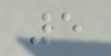5
